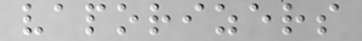vaporizers
